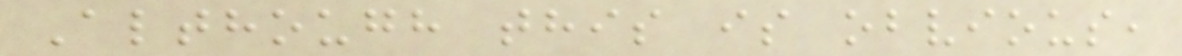Although this is obvious,
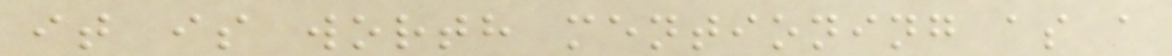it is worth mentioning as a
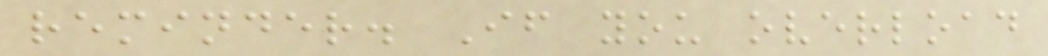reminder. If you overload
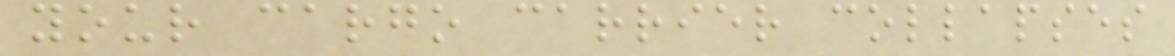your cargo carrier collapses
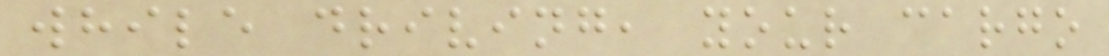while driving, your cargo
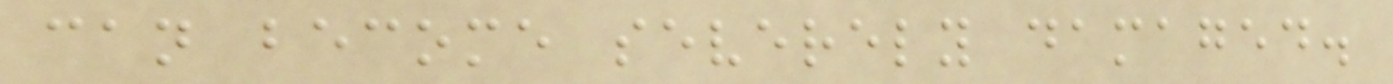can become severely damaged.
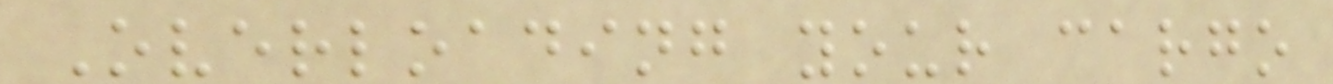Overloading your cargo
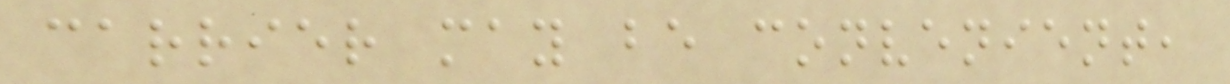carrier may be convenient,
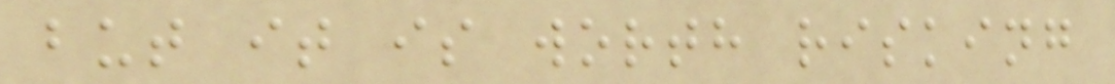but it is worth risking
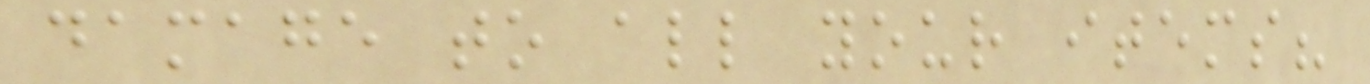damage to all your items?
